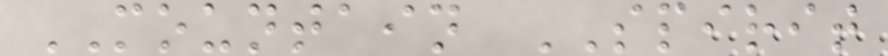MOUNTAIN SPIRIT
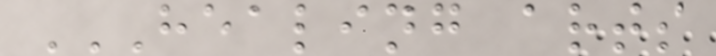HEALING ARTS
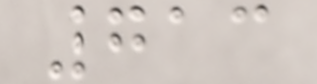713
